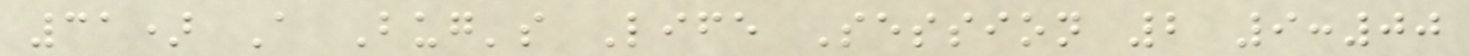31) A Bug's Life Session 2 9:00
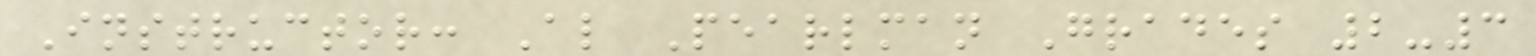Instructor: Al Pearlman Grades 2-3
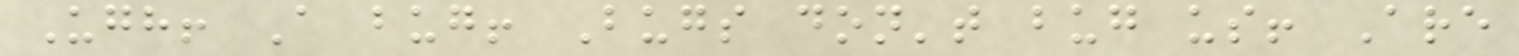Ugh! A bug! Bugs don't bug us! Are
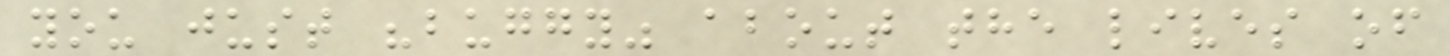you just "buggy" about the lives of
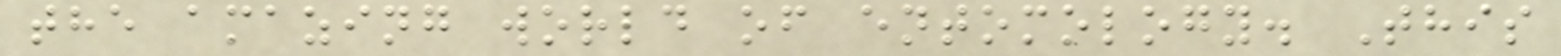the amazing world of entomology. This
